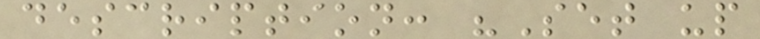description: "Set up
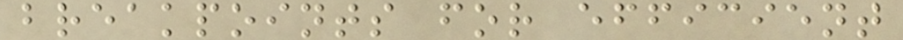breakpoints for efficient
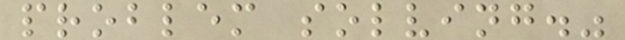problem solving."
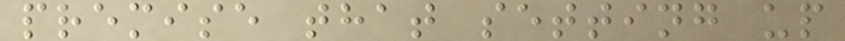premise that setting up
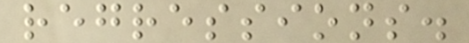regressions.
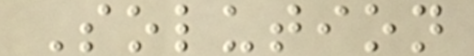Solution
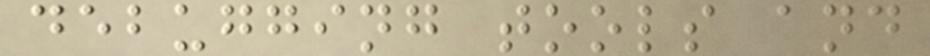debugging tools and
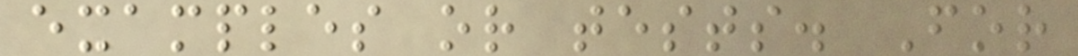examples or tests. For
